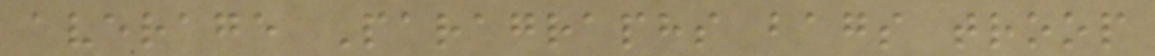average Paragraphs bags troop
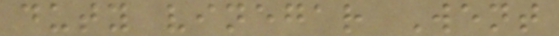duty vinegar Went
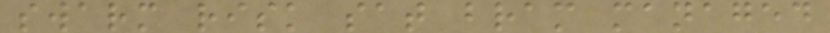swarm risk sat bram managed
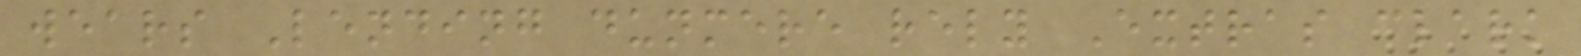wears Lending dunmere rely Extras clark
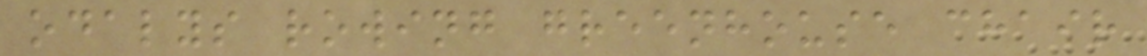odalys rowing greenhouse chair
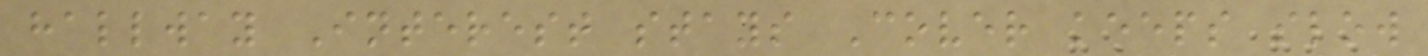hallway Interest stays Cover keeps slow
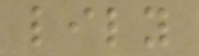lily
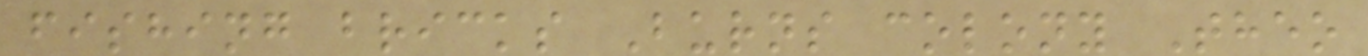fishing bricks Burns colony Theo
